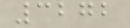3272
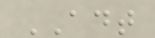ADT
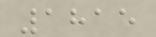1815
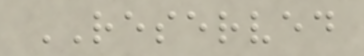RESERVED
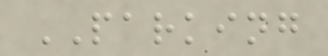PARKING
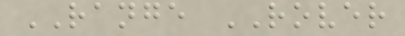RANGE ROVER
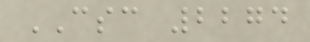CSC 2274
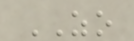ZO
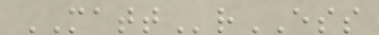MATTrESS
